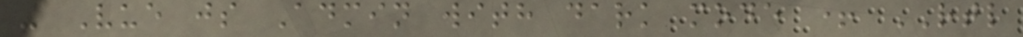- Vue js Admin with dark mode + RTL
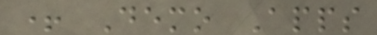+ Demo Apps
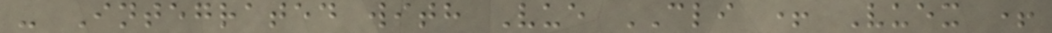- Integrated with Vue CLI + Vuex +
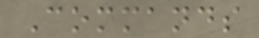Commands
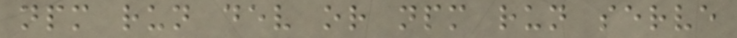npm run dev or npm run serve
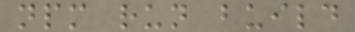npm run build
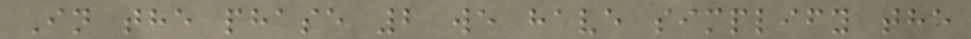In the phase 2 we have simplify the
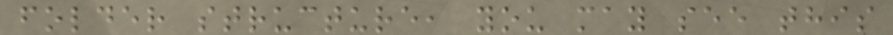folder structure, you may see this
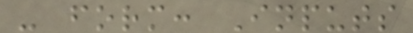- form: Inputs
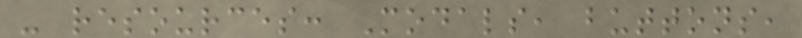- resources: Modals, buttons,
